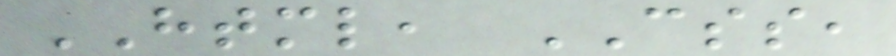HTML, CSS,
